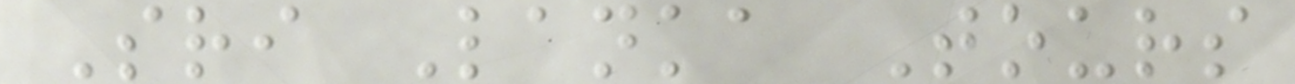Sri Lanka Tours
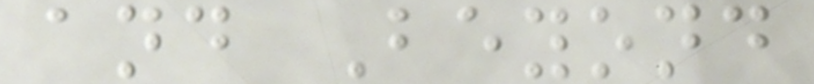and Beyond
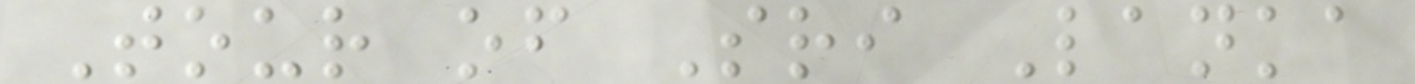Tour of Sri Lanka
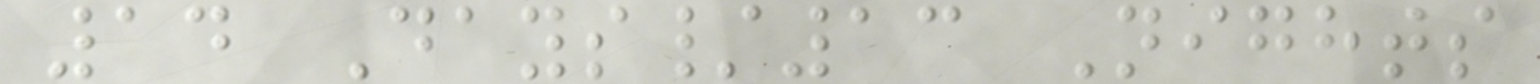14 Days/13 Nights
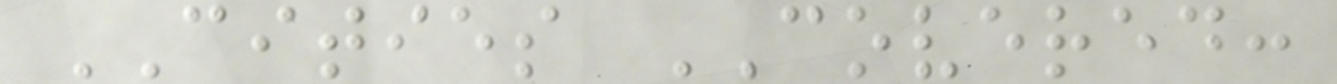CITIES COVERED:
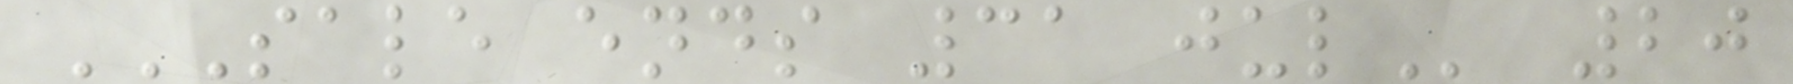SALE ENDS 31 JUL 20
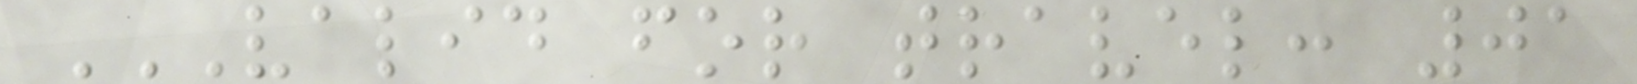VALID FOR TRAVEL: 01
